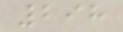298
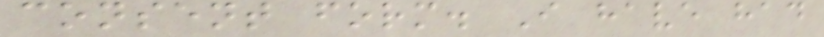consent form. I have had
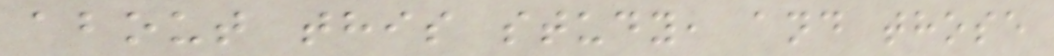about this study, and those
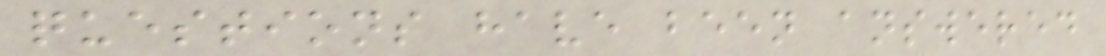questions have been answered
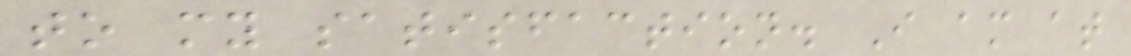to my satisfaction. I am at
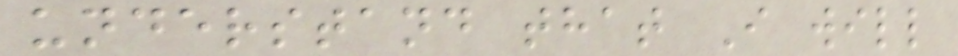understand that I will
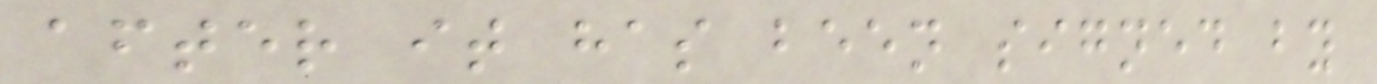after it has been signed by
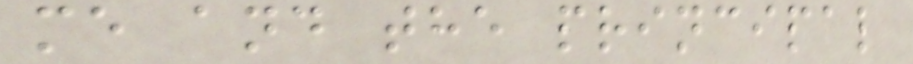me and the principal
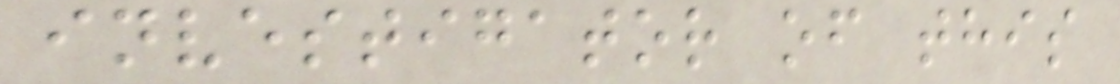investigator of this
